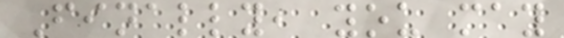Finally, you may
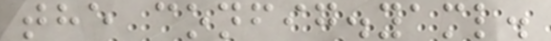the config.yaml.
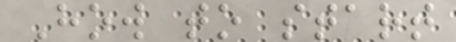How to start
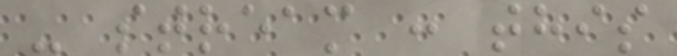- stream : this
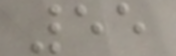55
